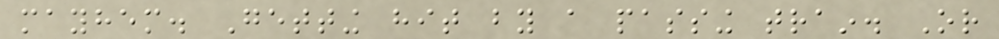mayhem. Getting hit by a passing train. Or
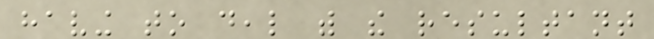having to deal with the resultant
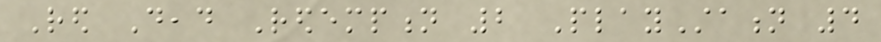Red Dead Redemption 2 PlayStation 4
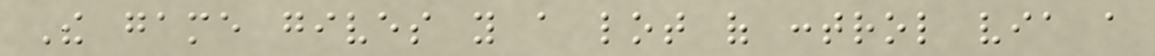The game gives you a lot of control via a
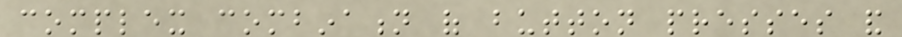complex combination of button presses and
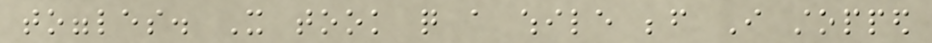toggles. It took quite a while before I stopped
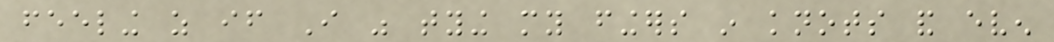feeling as if I was tying my fingers in knots and even
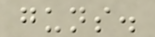guns.
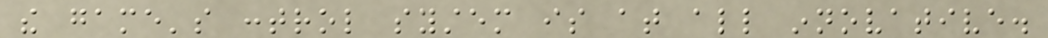the game's control system is at all innovative.
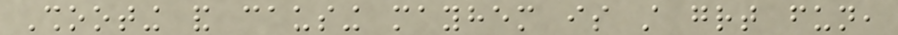Shooting and causing mayhem is still great fun,
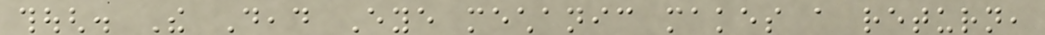though. The Dead Eye mechanic makes a return,
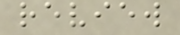review
